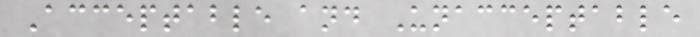Acceptable and Unacceptable
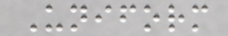Uniform
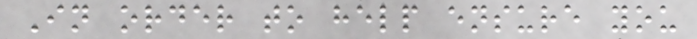In order to help ensure you
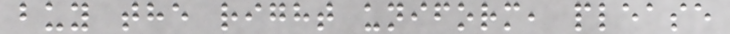buy the right uniform, please
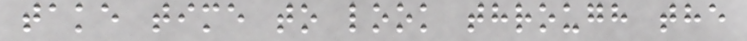take time to look through the
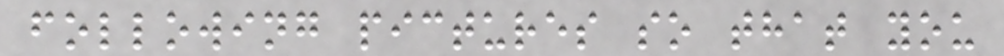following pictures so that you
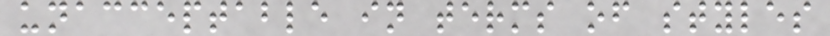unacceptable in terms of styles
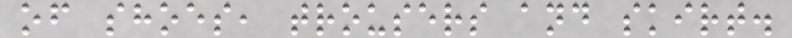of shoes, trousers and skirt.
